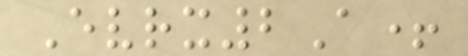Evrx2A+
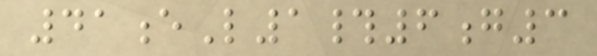41eL1#6g3
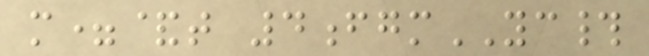m=&t 4fgmYC#
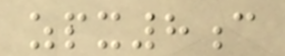zpx8c
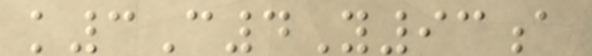k3C4Y93a
